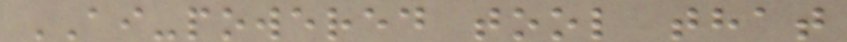AI-powered tool that
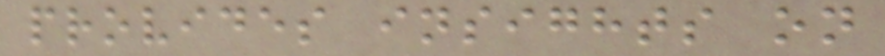provides insights on
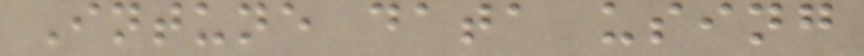Intune data using
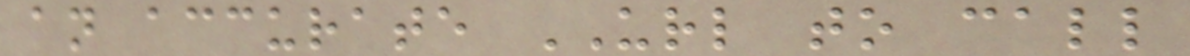an accurate URL to call
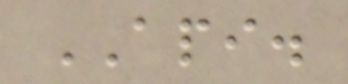API.
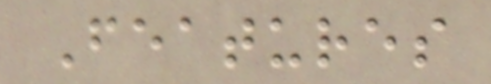Features
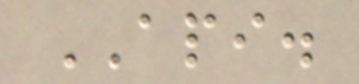API.
